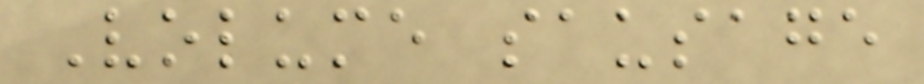Volume sausage
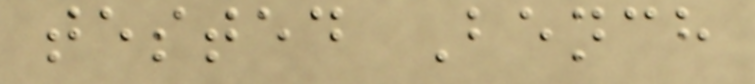tested Bench
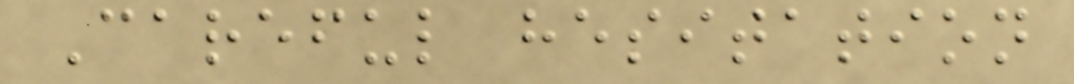Careful hesitation
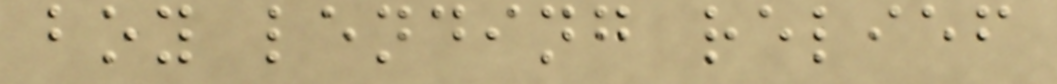boy lending relief
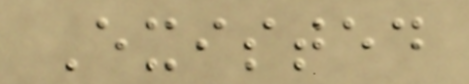Existed
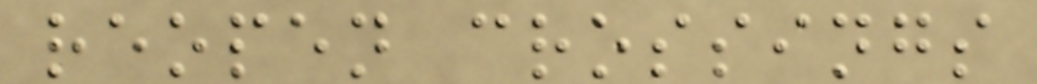reopen crossings
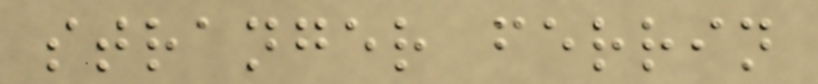stranger ferrin
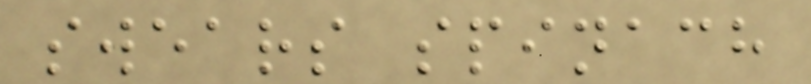swears spinach
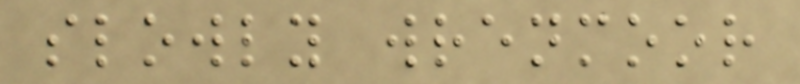slowly wrenmoor
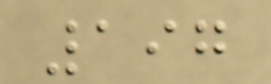197
